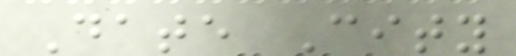Date City
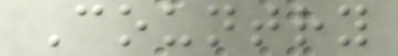Country
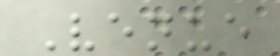Venue
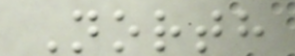North
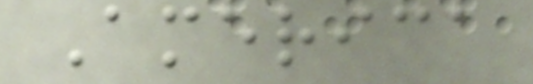America
